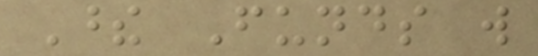These Funds will
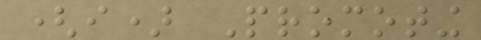(i) Promoting
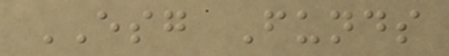ESG Funds
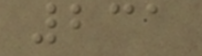231
